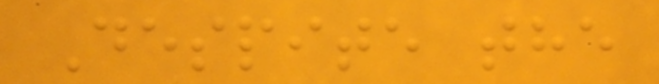Despite the
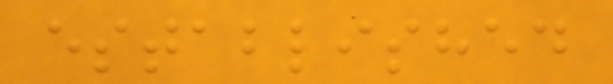established
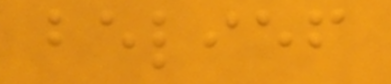belief
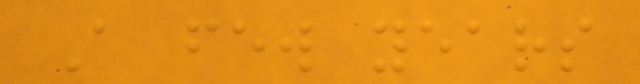A few years
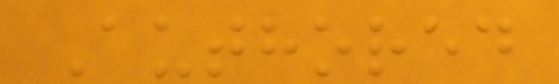Authored
